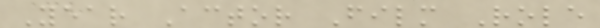Year Actor Film Role
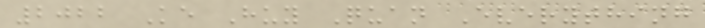2022 Ke Huy Quan Everything
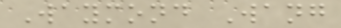Waymond Wang
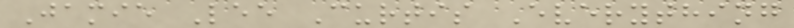Jamie Lee Curtis Everything
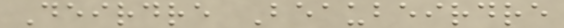Deirdre Beaubeirdre
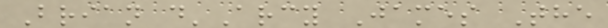Brian d'Arcy James The
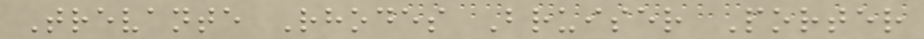Trevante Rhodes Bruiser Porter
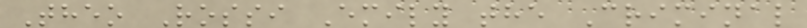Theo Rossi Emily the Criminal
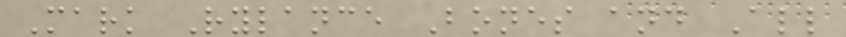Mark Rylance Bones and All
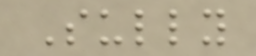Sully
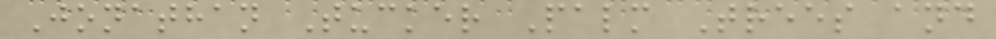Jonathan Tucker Palm Trees and
